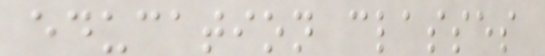education classes
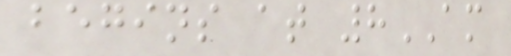begins at 8AM
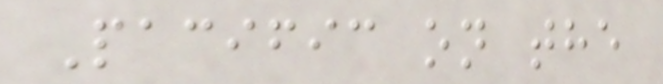Pacific on the
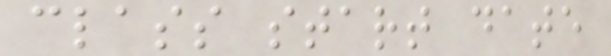class start date
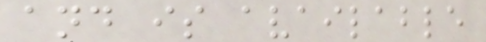and is available
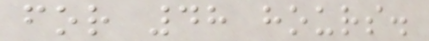for 48 hours.
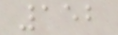152
